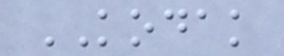KODAK
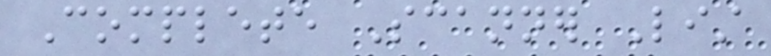Complete Scanner List
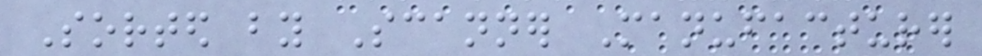Sorted by Scanner Manufacturer
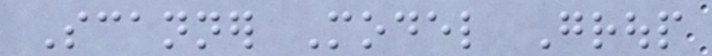Scanner Model Group
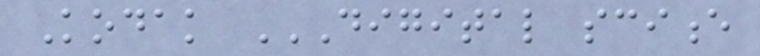Kodak DIGITAL SCIENCE
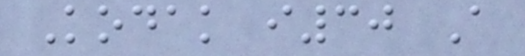Kodak i30 A
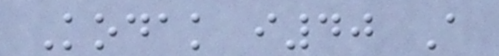Kodak i40 A
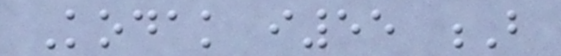Kodak i55 B
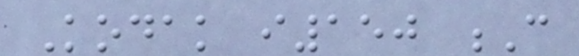Kodak i150 C
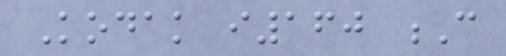Kodak i160 C
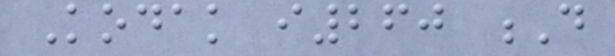Kodak i260 D
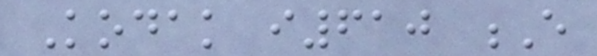Kodak i610 E
